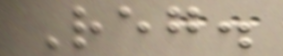Reg.
